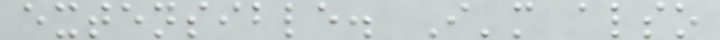extensible. I'm also
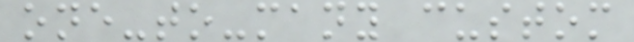one-to-many custom
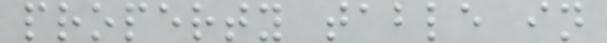property table in
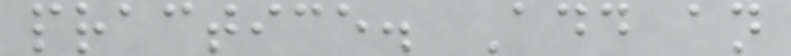practice. Add an
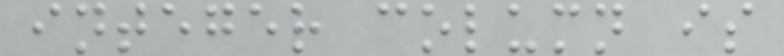integer column is
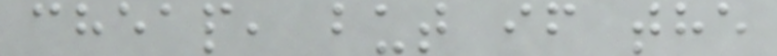cheap, but if the
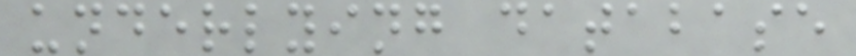underlying database
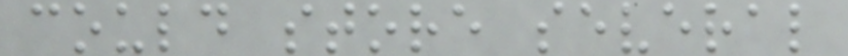could store several
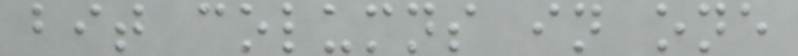bit columns in one
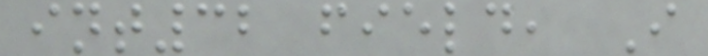int32 field, I
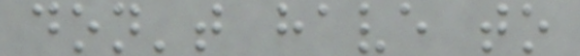don't have to
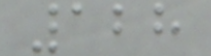128
